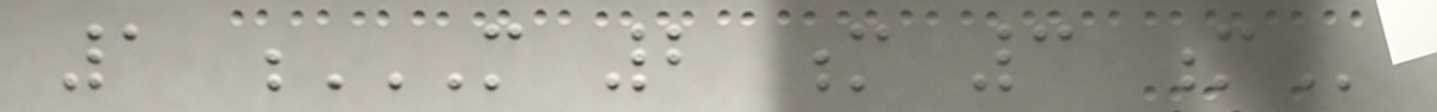1 M 2 M 3 M
